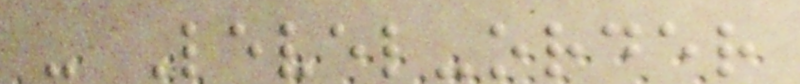- Level-order
